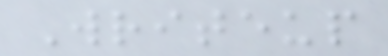Writeup
